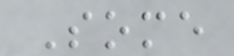Some
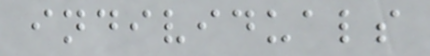individuals
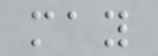may
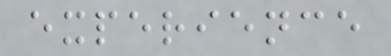experience
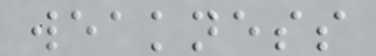weakness
